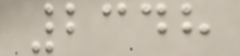2348
